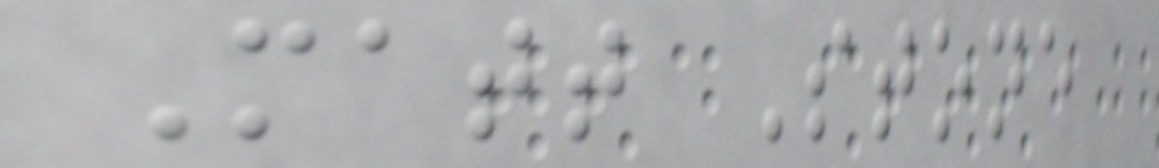Matt Stone
